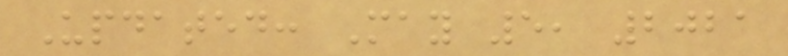Updated: May 5, 2021
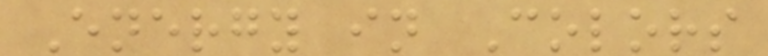Energy in Colors
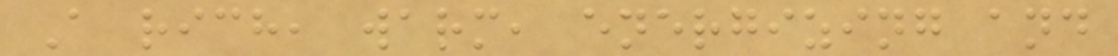A rich, warm, energizing and
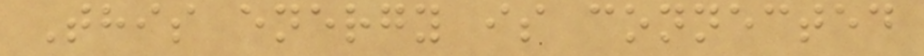This energy is connected
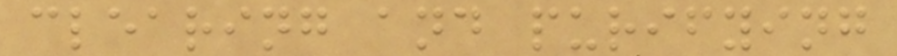clearing and purifying
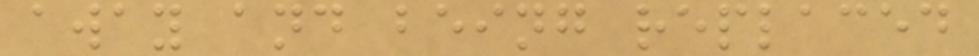away and being replaced
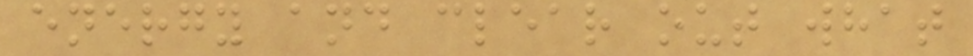energy and clear out what
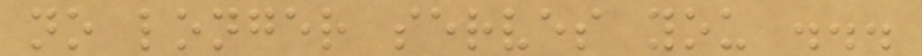no longer serves you ...
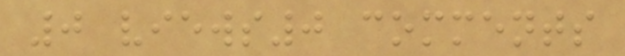0 views0 comments
